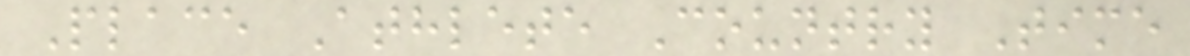Place Athlete Country Time
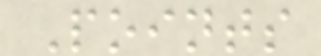Points
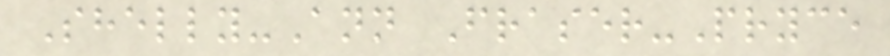Shelly-Ann Fraser-Pryce
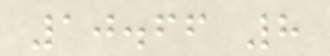10.66 8
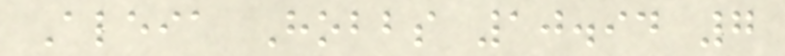Aleia Hobbs 10.94 7
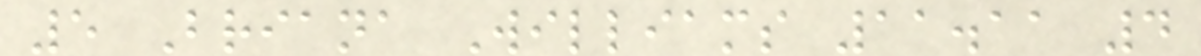5 Briana Williams 11.11 4
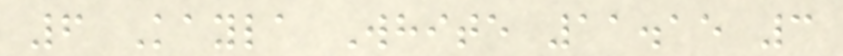6 Kayla White 11.15 3
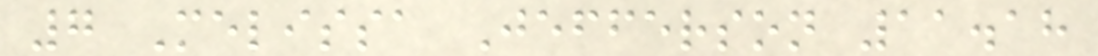7 Melissa Jefferson 11.18
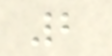2
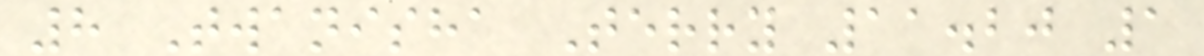8 Twanisha Terry 11.20 1
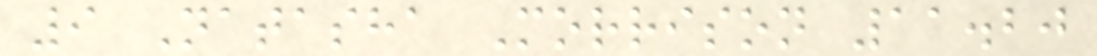9 Natasha Morrison 11.20
